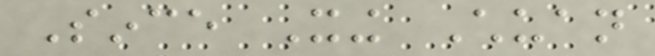Since Xing Chuan
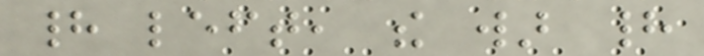had left, the war had
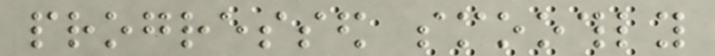progressed smoothly
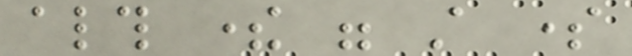although there were still some
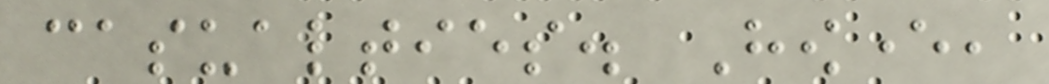casualties. However,
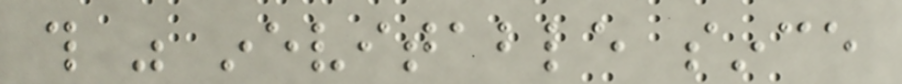this was inevitable since
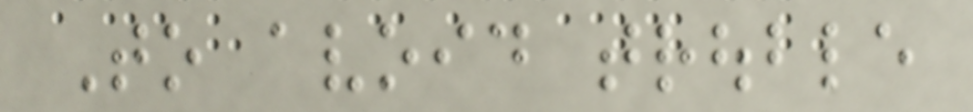To avoid trouble
